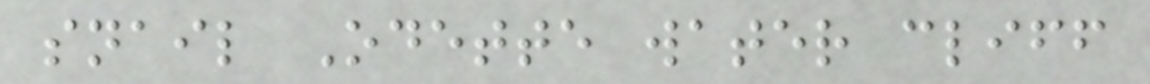snail Odette water cliff
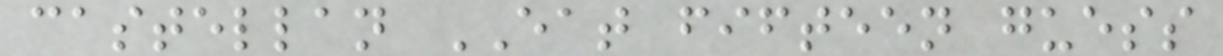castellan EAT fifteen guess
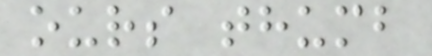ours thumb
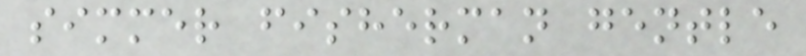simmer fisherman gentle
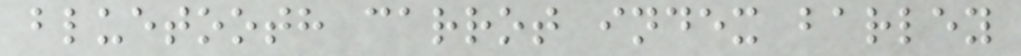bluetooth carrot index barley
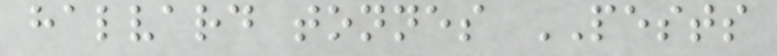halvard tonnes PESTS
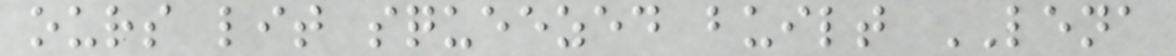ours lit squeezed built LENA
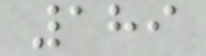189
